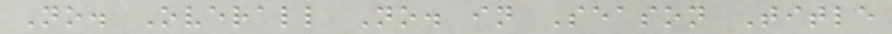No. Overall No. in Season Title
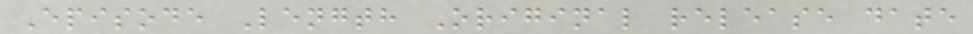Episode Length Original release date
